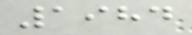1984
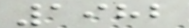1982
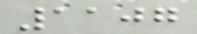1107
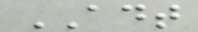ADT
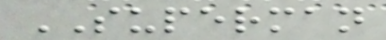SUPERMAN
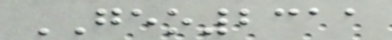GEO2311
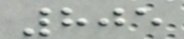805
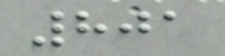801
